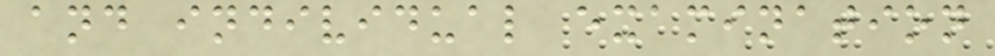and individual examination
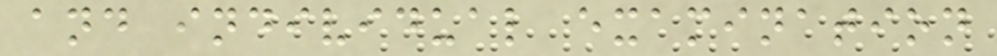and individual examination
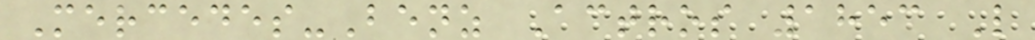Mercedes-Benz Actros 1853 L
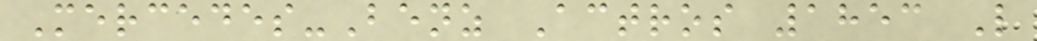Mercedes-Benz Actros 1853 L
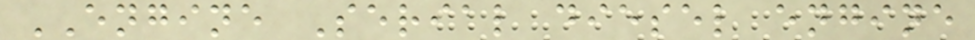ENGINE Serial diesel engine
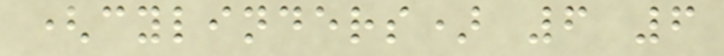(cylinders) 6 6
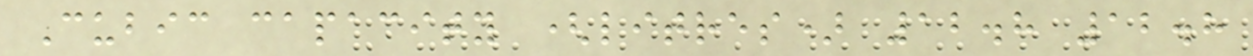Cubic capacity (litres) 12.8 12.8
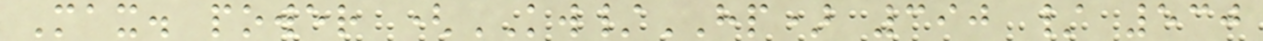Max. power (KW/HP) 390 / 530
